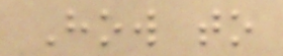How to
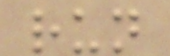run
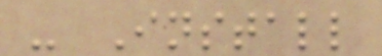- Install
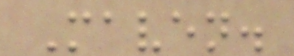Maven.
